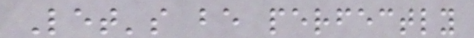Let's be perfectly
